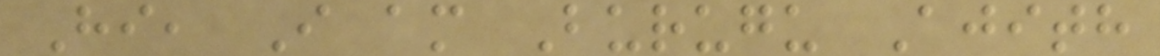Hi, I am Burugu Ajith
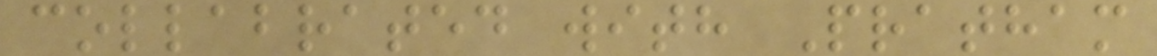collabrated with Pratham
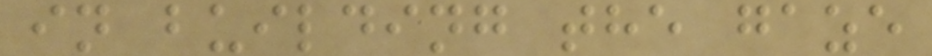in building the gaze
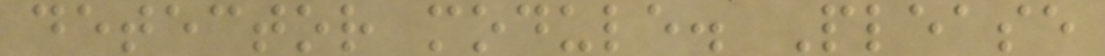detector module. Please
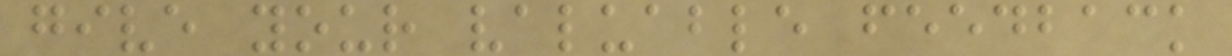give your valuable feedback
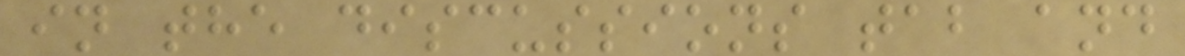in the discussions tab and
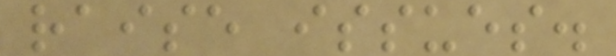raise issues.
